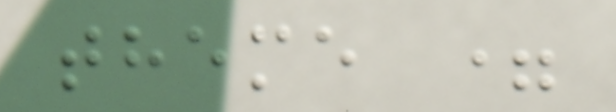theme =
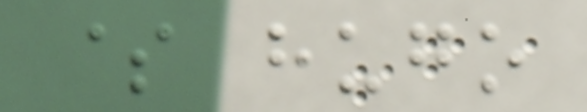$ hugo
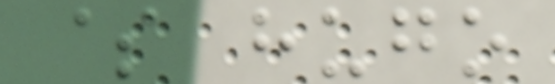$ hugo
